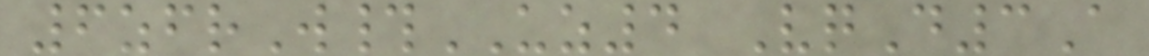6zfrW#UZ4 VqD3A
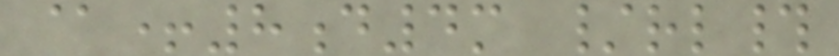@+8d4m /rl#
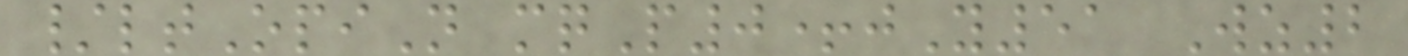/ltOpiN mqP0+jY51 Wz2
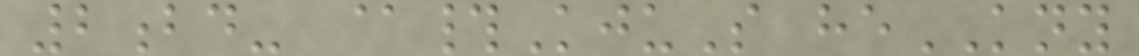2bd- @#KjuS heKNY
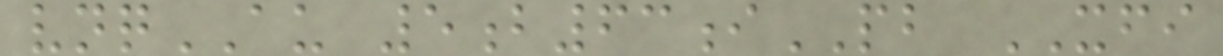vnqAU 5b63iPB XFI
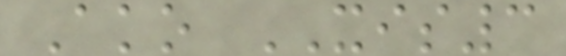Ako XIS3
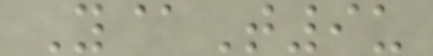Y@T9u
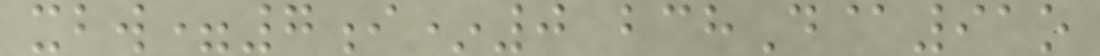xbw=7i*0 bchD@91o
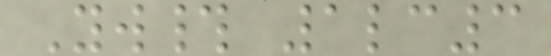Yw# 1lc3
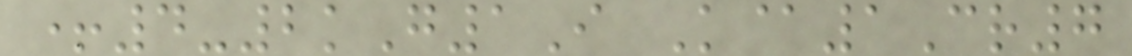+4-2kG1I K@1Cr7
